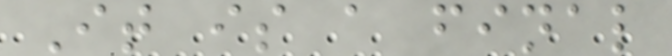It is a final
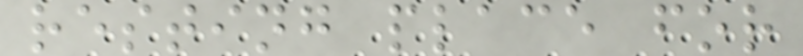resting place for
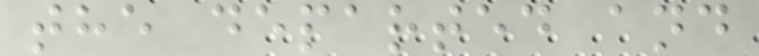the departed and
